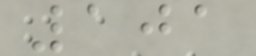101
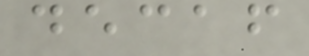decaf
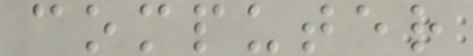computer
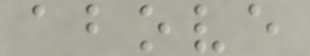above
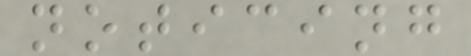noticing
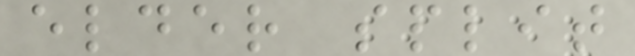elder split
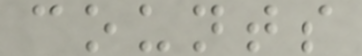counts
